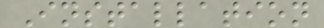Installation
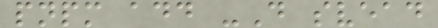pnpm add -D svead
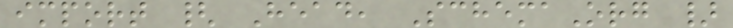import { Head, SchemaOrg }
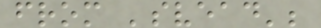from 'svead';
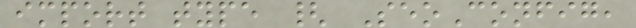import type { SeoConfig,
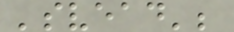'svead';
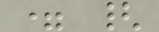= {
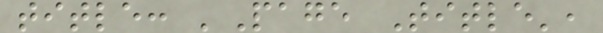title: 'Page Title',
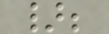};
